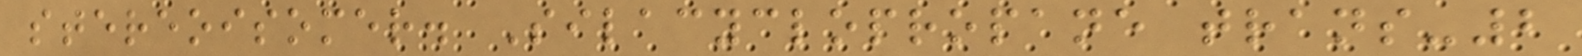stereoisomer. Silacyclopropane trans-2
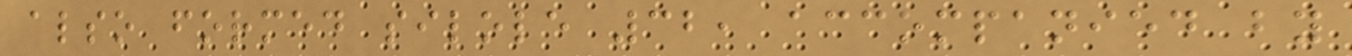also formed silole 32, accompanied by
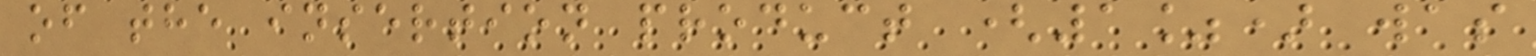of the insertion product (1%) was
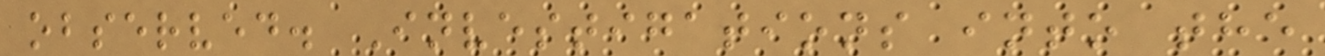observed. Investigations into the
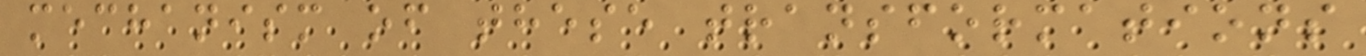mechanism of these transformations
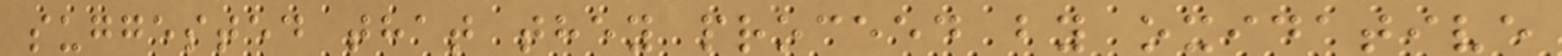suggested that they proceed by oxidative
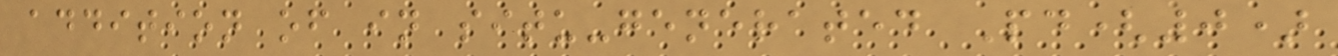addition of in situ-generated Pd(0)
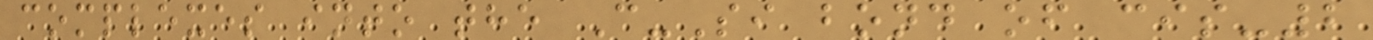complexes into the C-Si bond of cis-2
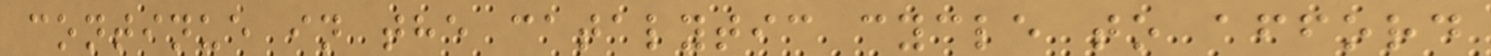continue in the catalytic cycle to afford
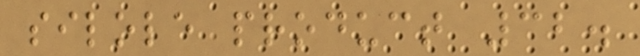silole product 32.
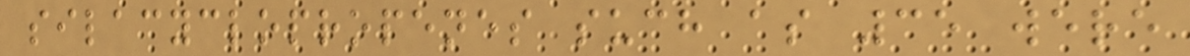silacyclopropenes such as 35 were
